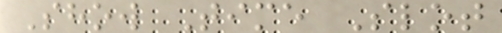Show Time Slot
